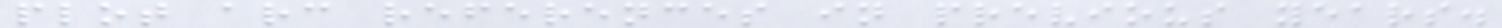plot arc references in previous years.
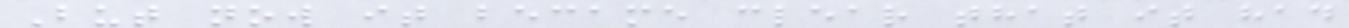But now it became clear that it had
